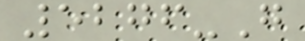5276-G
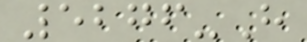5276-H
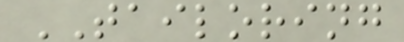TAILORING
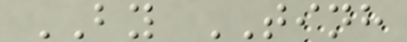BY TINH
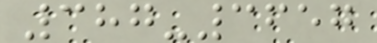387-3657
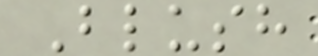Blush
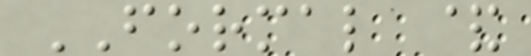FORMAL &
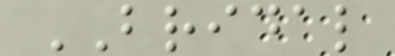BRIDAL
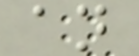an
